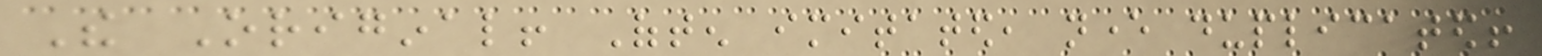The Original! Often imitated, never duplicated!
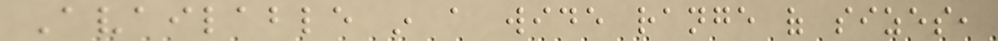Available in a wide range of sizes,
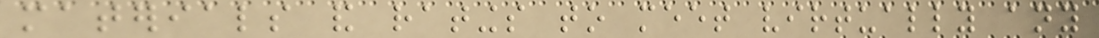materials and ratings to meet virtually any
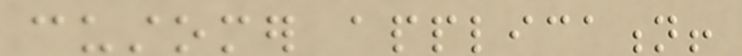customer application!
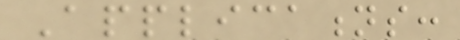Applications:
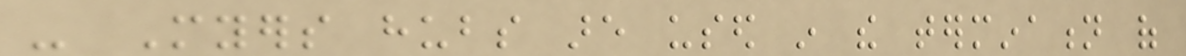- Myers hubs are used in the termination of
